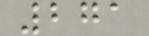271
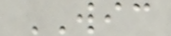WIC
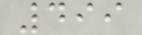499
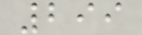299
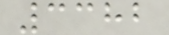3382
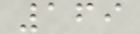169
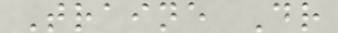Traine Dr
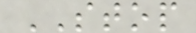STOP
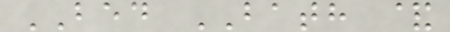BED BATH &
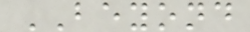BEYOND
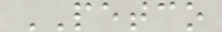PETCO
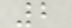2
